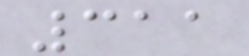311
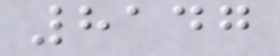8147
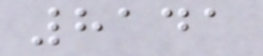8141
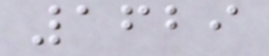1629
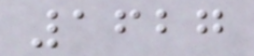1627
